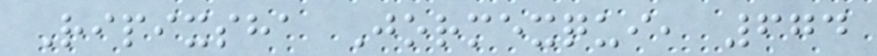Ripixsha Jormexqui, 674
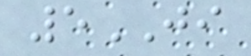5JI
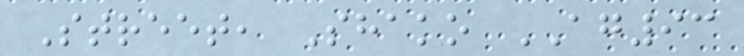Street, Shako AG93
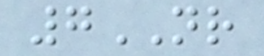7NR
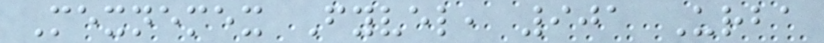Mexnemex Fyvel, 901 Urba
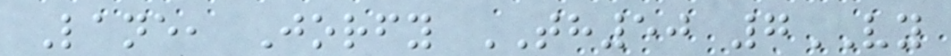Lane, Jorfy TH50 7VY
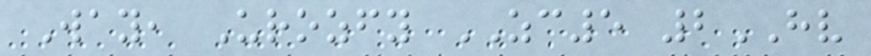Way, Urozfy ZC5 2HV
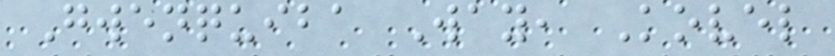Gwenquiba Way, Kovel
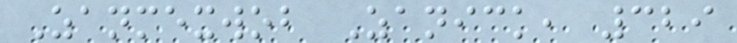Zanmexwob Zanick, 329
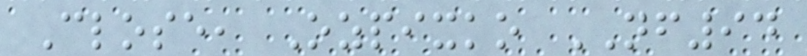Close, Ozpixko NF94
